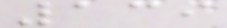139
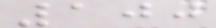100
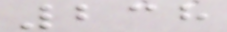238
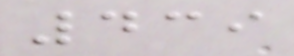439
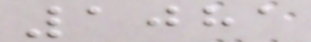1081
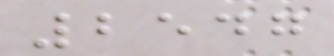2547
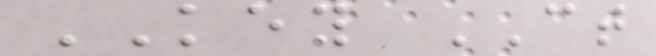KEY CT
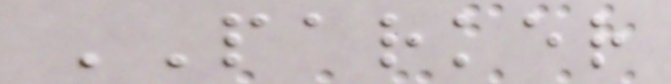PARKER
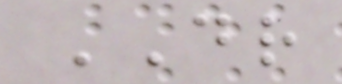DR
